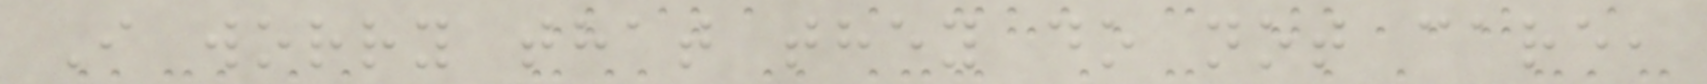I worry that they do not care,
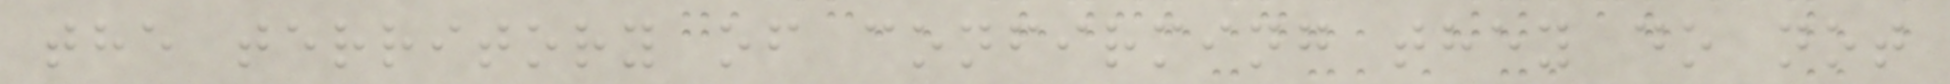the territory of confirming they do not
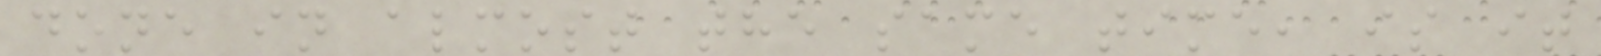done in almost the same time, is it
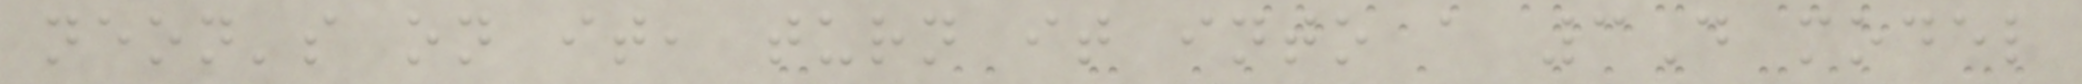neon's on it, turn it into a 3D model
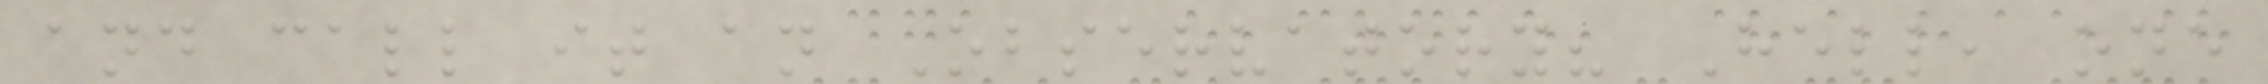and call it an Observatory? Hell, one
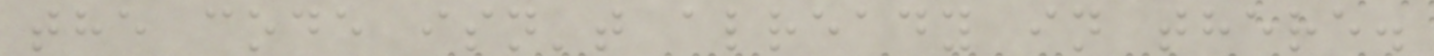the code isn't already in there.
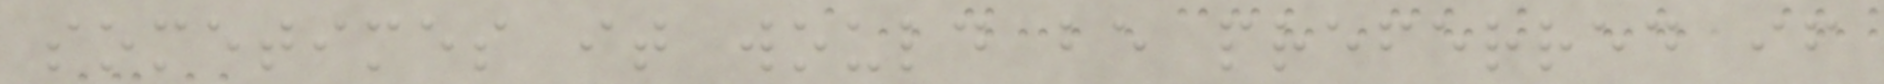sometimes it would be preferred if
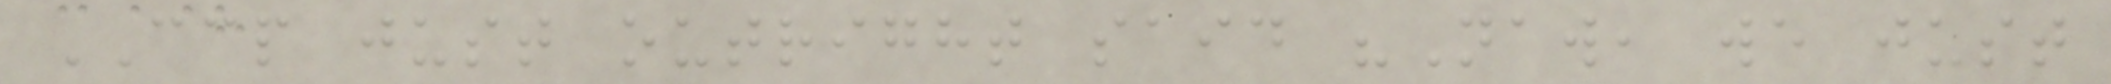CCP just outright said "Naw, we just
